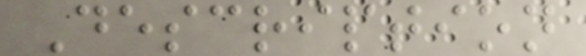Description
